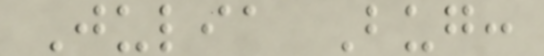Julia Bug:
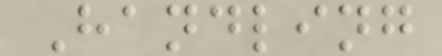Handling
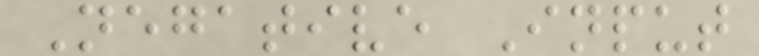Negative Input
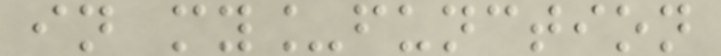in my_function
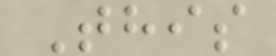This
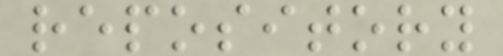repository
